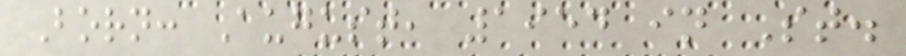Born: August, 1954 in St.
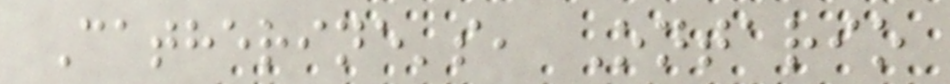Catherine's, Ontario
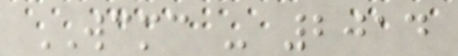WCMC - 2014
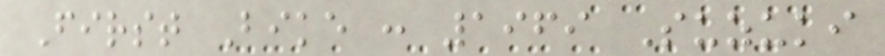First Bike : 1969 Suzuki
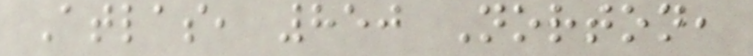Atlas, 850 Norton,
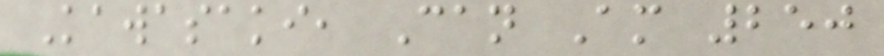Kawasaki, Can Am 250
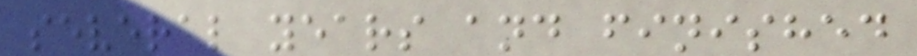several years and finished
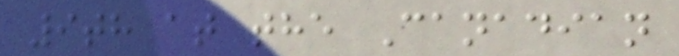9th at the Canadian
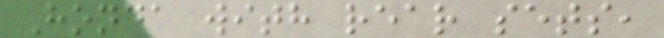Honda with rear sets,
